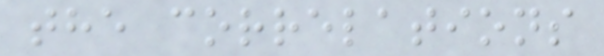the correlations
